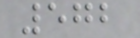572
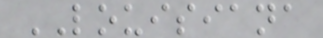LOUISIANA
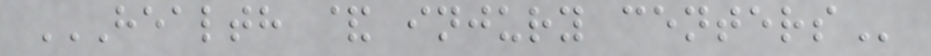HEALTH & INJURY CENTERS
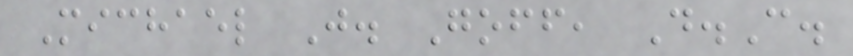Michael J. Goff, D.C.
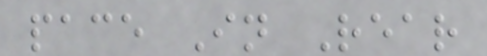pace In Rear
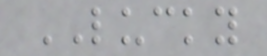LUCKY
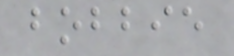bobbie
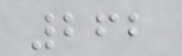262
